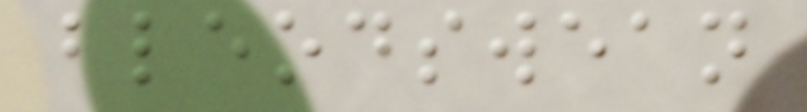bleodswean
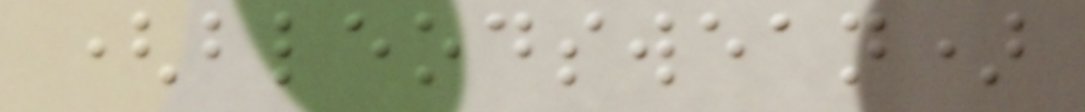(bleodswean)
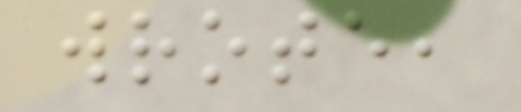wrote,
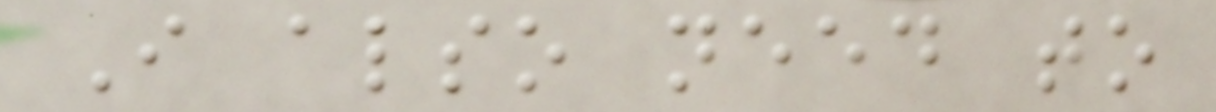I also need to
